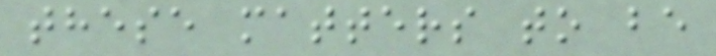these matters to be
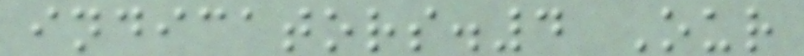indicators.4 Our
